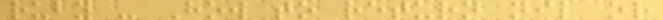ruby - How to return nil or
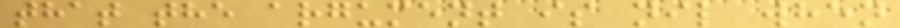that the argument is nil when
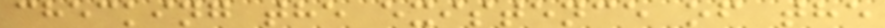checking the existence of the
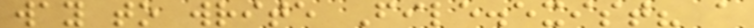way to write File.exist? a
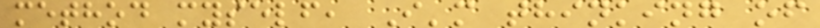method myself, I'm thinking of
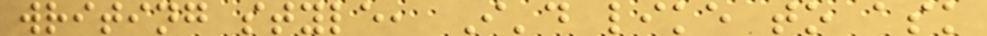writing style, I'd like to ask
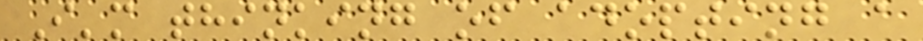I'm thinking of adopting a
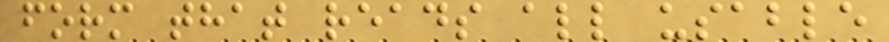form that reads all usable
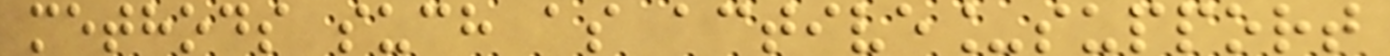methods such as active_support
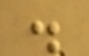.
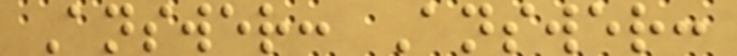Answer: Answer:
